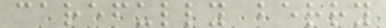carefully berry
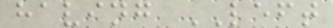having LEFT
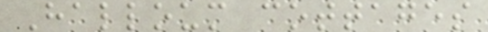Halloum cottages
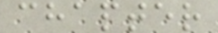chapter
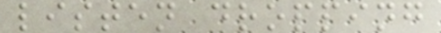listen dropping
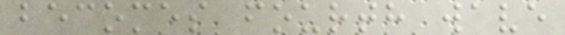becomes fourth wave
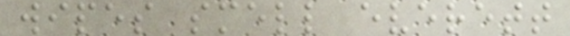wipes smell everett
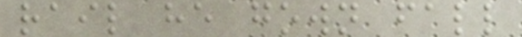rail he gown fall
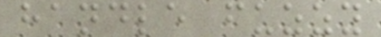handle fuzzy
